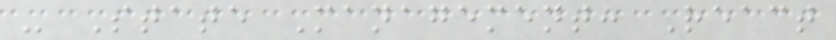- State Management: React
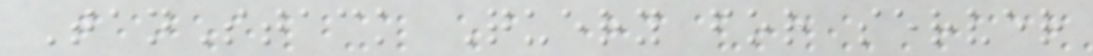TanStack Query for server
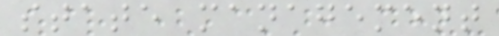state management
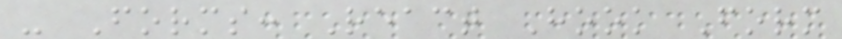- Forms: React Hook Form
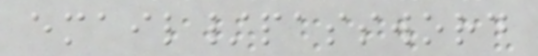email/password
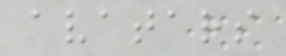avatars
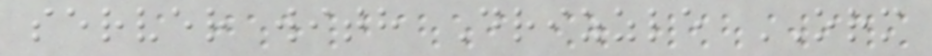server with Drizzle ORM
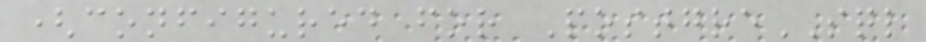(configured for PostgreSQL
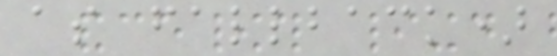as fallback)
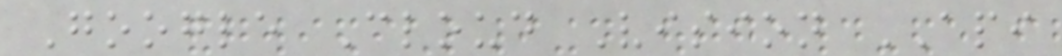Google Cloud Vision API
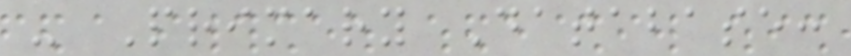- Primary Database:
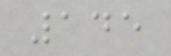145
